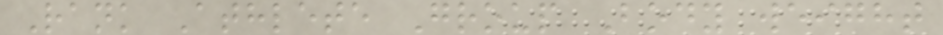Rank Athlete Group Body weight
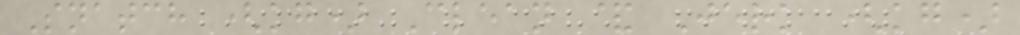Snatch (kg) Clean & Jerk (kg)
